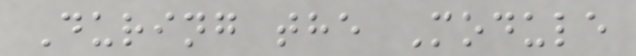During the Module
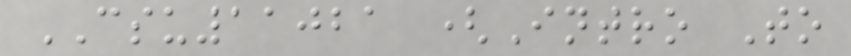CSU11021 (Intro To
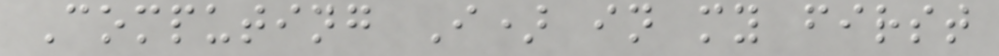Computing I) in my first
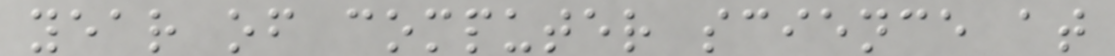year of computer science at
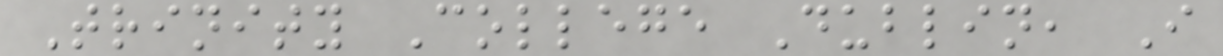Trinity College Dublin, I
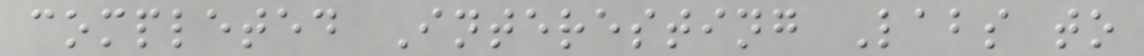completed Interesting Labs to
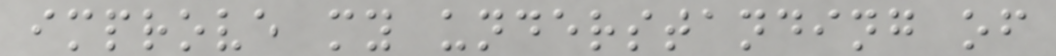improve my understanding of
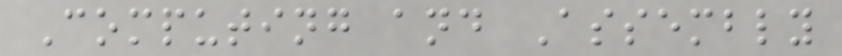Computing and Assembly
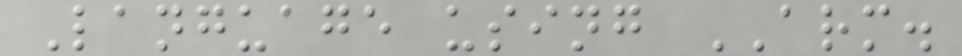Language using ARM.
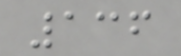136
